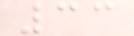33
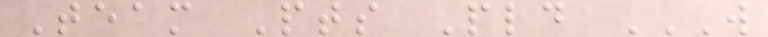Team Pts Pld W
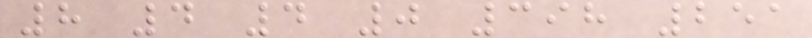8 4 4 0 398 251
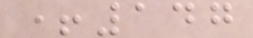+147
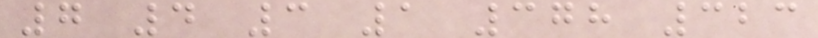7 4 3 1 378 323
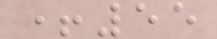+55
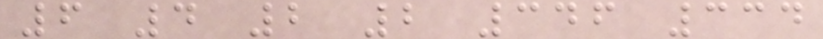6 4 2 2 346 334
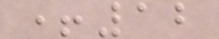+12
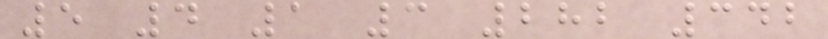5 4 1 3 282 342
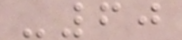-60
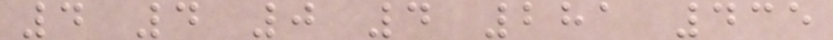4 4 0 4 281 435
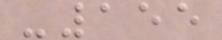-155
